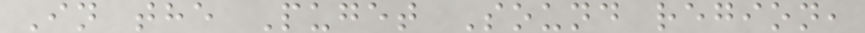In the Puget Sound region,
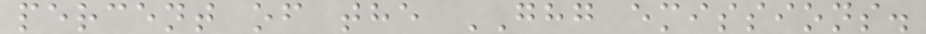percent of the GHG emissions.
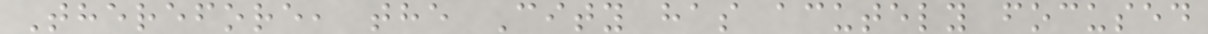Therefore, the City has acutely focused
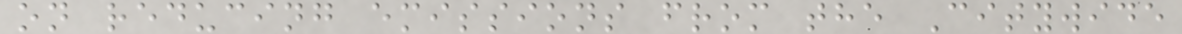on reducing emissions from the Citywide
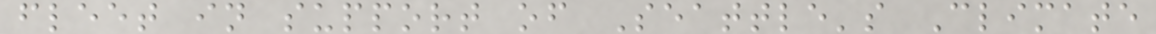fleet in support of Seattle's Climate
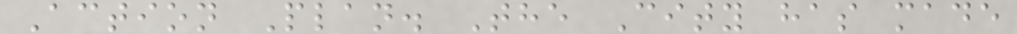Action Plan. The City has made
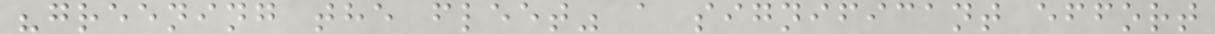"greening the fleet" a significant effort
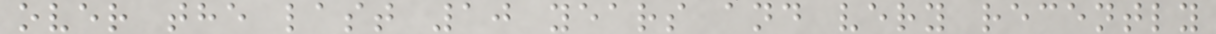over the last 10 years and very recently
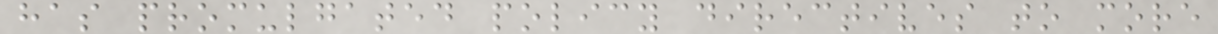has promulgated policy directives to more
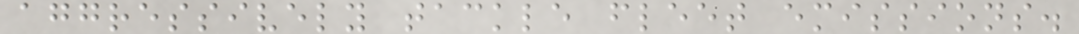aggressively tackle fleet emissions.
